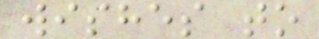wishes to
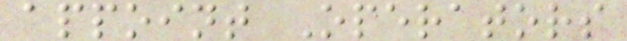appoint Operators
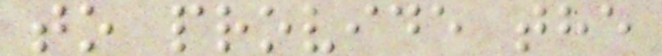to provide the
